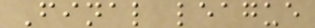Final league
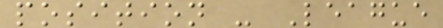position - League
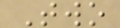Two
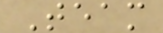Team
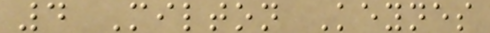4 Milton Keynes
